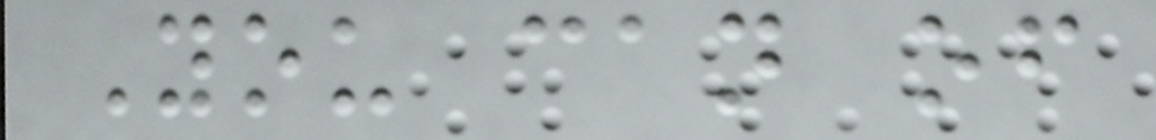You can of
